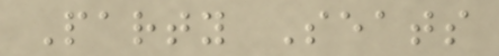Party Seats
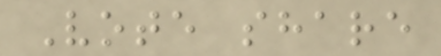Vote share
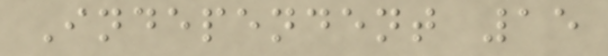Independent 15
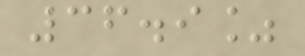36.9%
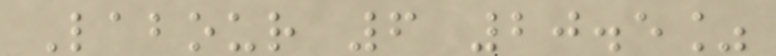Labour 6 20.5%
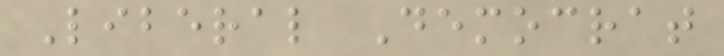Liberal Democrat
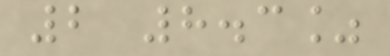2 8.3%
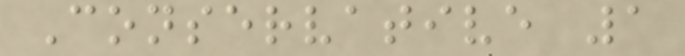Conservative 1
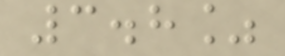3.8%
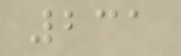231
